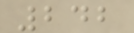242
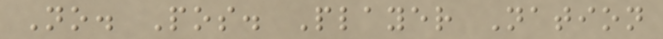No. Pos. Player Nation
